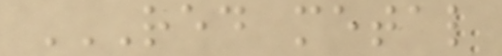RED METAL
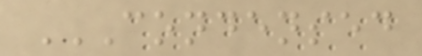CONDENSED
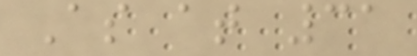As at 31
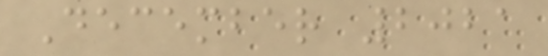December 2021
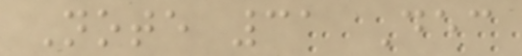Note 31 Dec
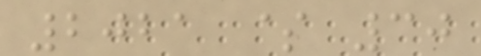2021 $ 30
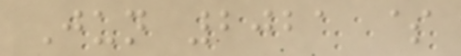Jun 2021 $
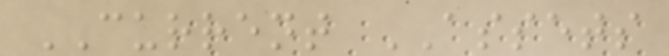CURRENT ASSETS
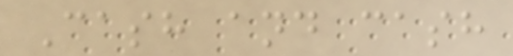Cash and cash
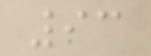93
